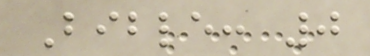Bible: 0
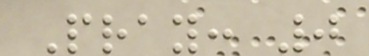Pray: 0
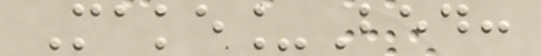Make_Bed:
